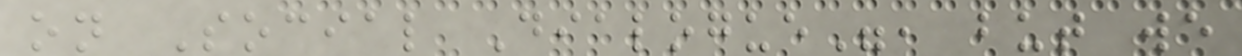on Social Dialogue", but we
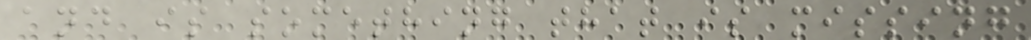and is something that is missing
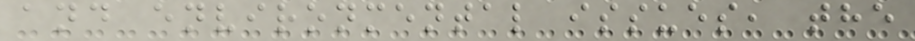and environmental issues, the
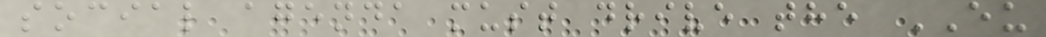social agenda must drive the EU
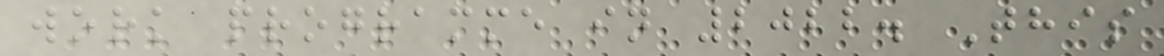work programme in 2022. This
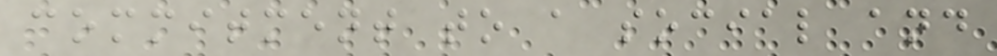commitment to a social and
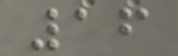16
